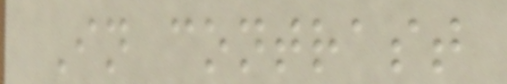In contrast
